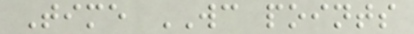Time WC points
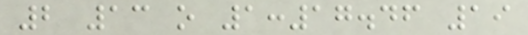2 13 o 1:17.46 19
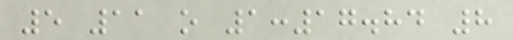5 11 o 1:17.84 8
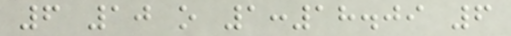6 10 o 1:18.09 6
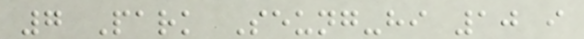7 Park Seung-hi 10 i
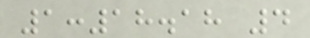1:18.18 4
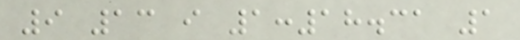9 13 i 1:18.31 1
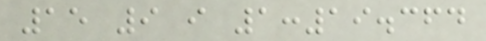15 9 i 1:19.364
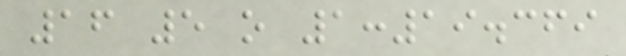16 5 o 1:19.369
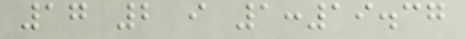17 2 i 1:19.37
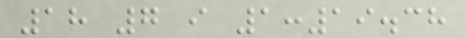18 7 i 1:19.38
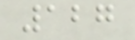127
